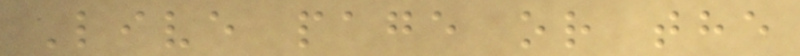Live page or the
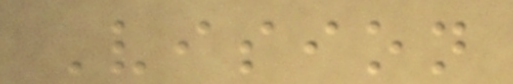Vision
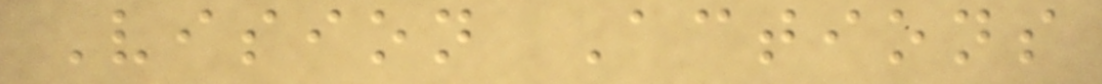Vision Actions
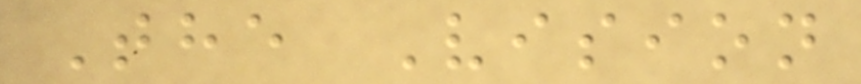The Vision
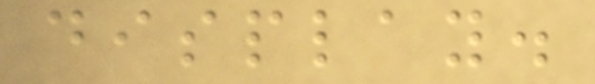display.
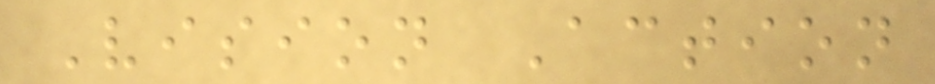Vision Action
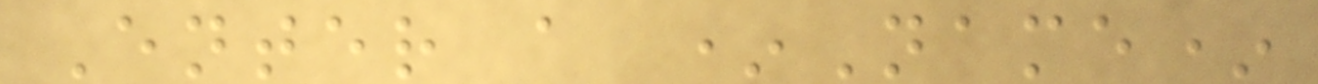Enter a *Name*
